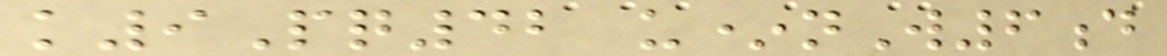k9Pq42 u*nW6d
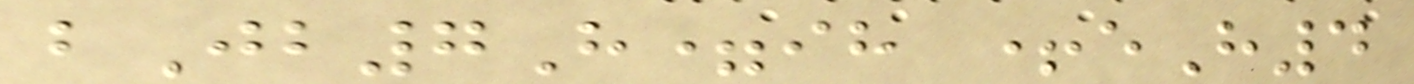bJb7H=ih +eH4
